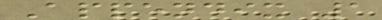Appendix 1
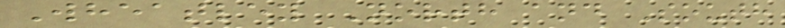Wheatley North and South
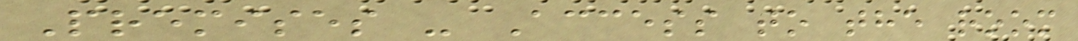Premises - Access to the room
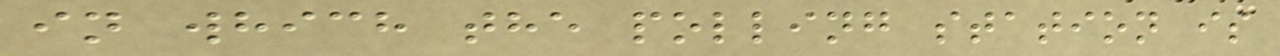in which the polling station is
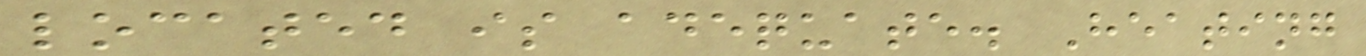located is adequate. Heating
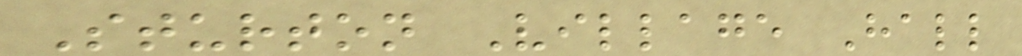Sturton Village Hall
